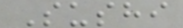Sushi
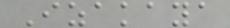Izakaya
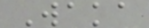Waka
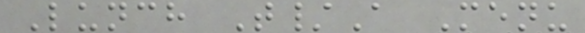Lunch T/A Menu
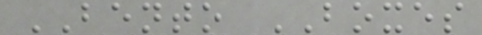BENTO BOXES
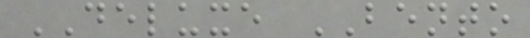DELUXE BENTO
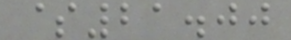$21.00
